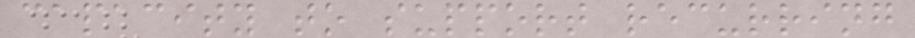capacity to support recurring
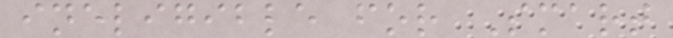ineligible for Smart
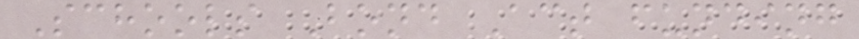Schools Bond Act funding
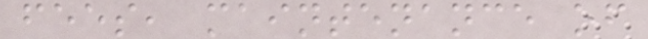fees, maintenance of
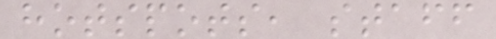hotspots, staff
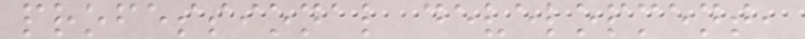professional development,
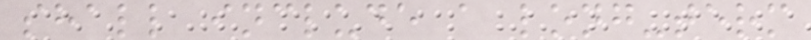shall include a long-term
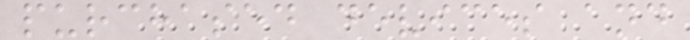purchased devices and
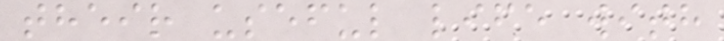their useful life with
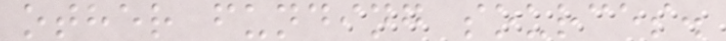other funding sources.
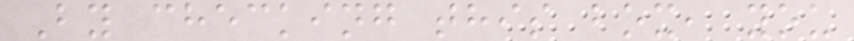By checking this box, you
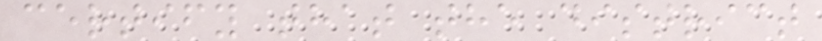certify that the district
